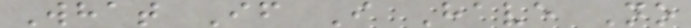What If I Have No
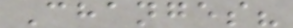Changes?
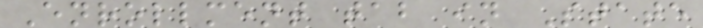Enrollment tab in State
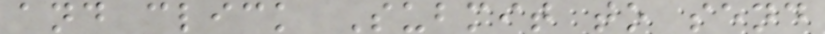and click Submit to send
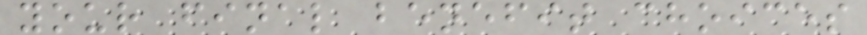your final benefit choices
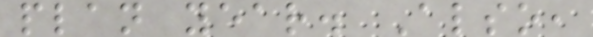plan year. Also,
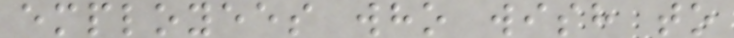employees who wish to
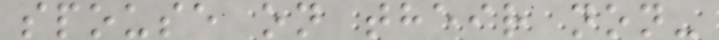spouse on their non-
